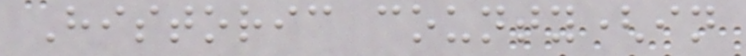Historic county(in
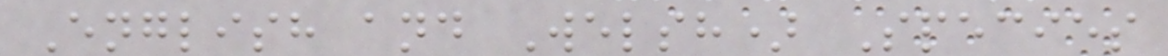English and Welsh) Species
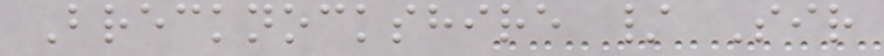Brecknockshire / Sir
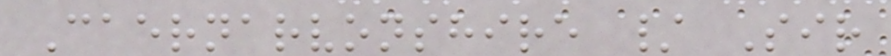Caernarvonshire / Sir
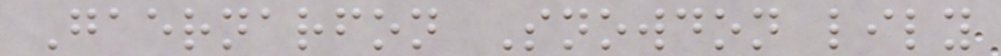Gaernarfon Snowdon lily
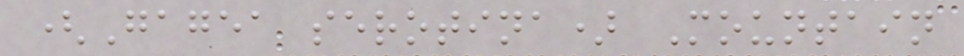(Gagea serotina) Mountain
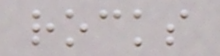rocks
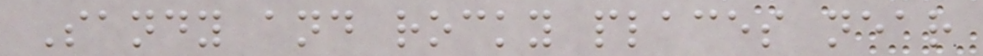Sandy and rocky places near
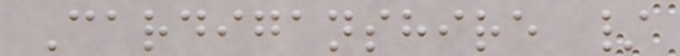Cardiganshire /
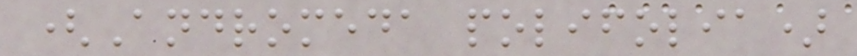(Andromeda polifolia)
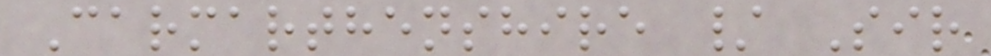Carmarthenshire / Sir
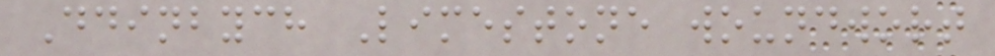Ddinbych Limestone woundwort
